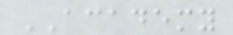ACADEMY
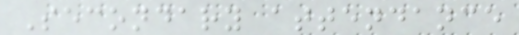Secondary attendance
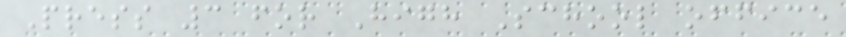Press 3 for High School office
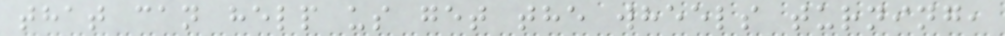that can help us get the wheels turning,
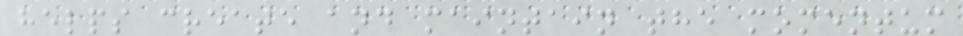helps create and maintain the momentum
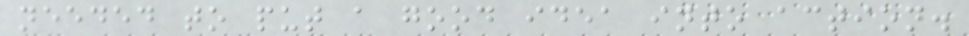needed to put a good idea into action.
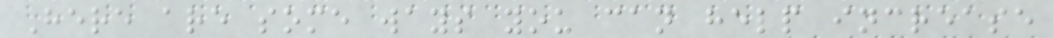Here are some ways you can help increase
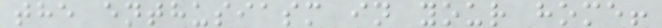the enthusiasm in your home!
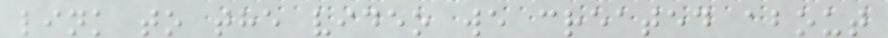link to the video we created about
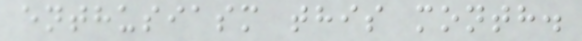enthusiasm this month.
